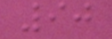90
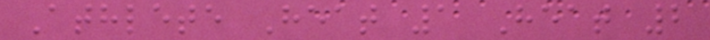Athlete Heat 1 Heat 2
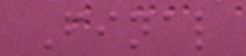Final
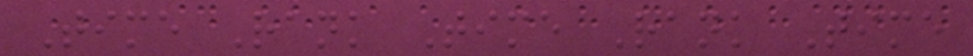Time Rank Time Rank Time
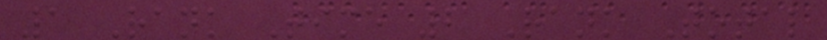1 Rank Time 2 Rank Total
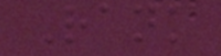Rank
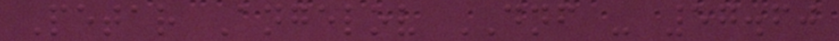Petar Angelov DNF - 57.60
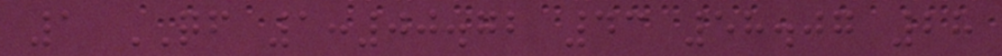1 QF 1:00.72 43 58.07 28
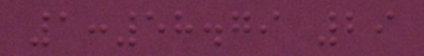1:58.79 29
